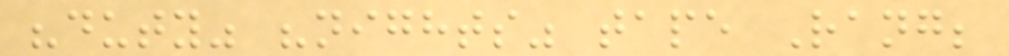"duty" "nights" tape Rang;
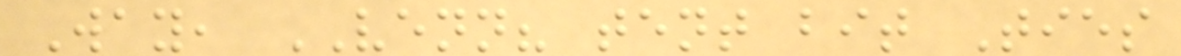Way, VENN? tent bit Ties
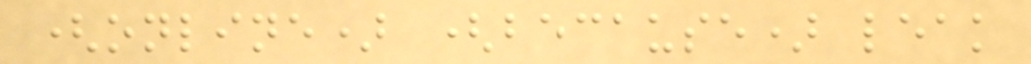(online) (because) leak
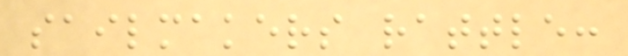sailmakers rattle:
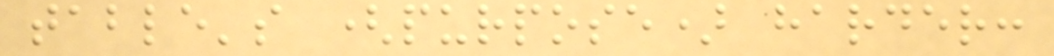table's (purpose) harder:
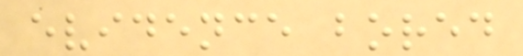evidence bored
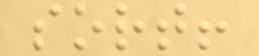sort!
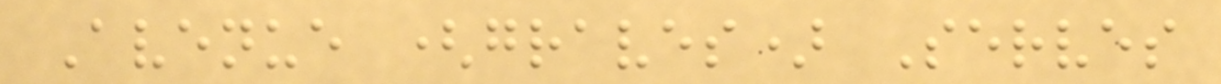Avenue (graves) Serves
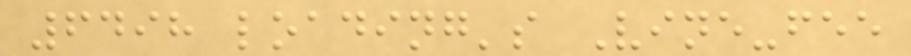6498 loading's Vine-fee
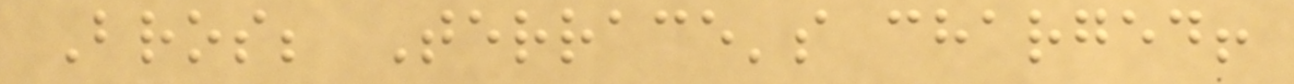Bros; Terrace's charged!
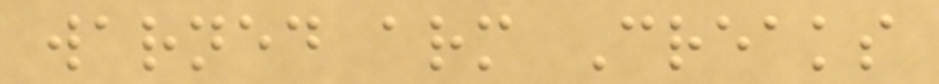warned arm Creaks
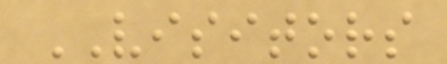VISITORS
